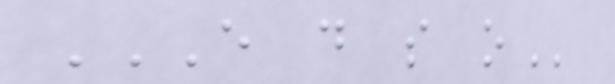E D S O
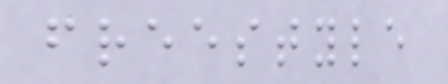freestyle
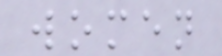women
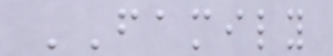FAMILY
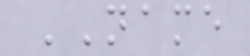NAME
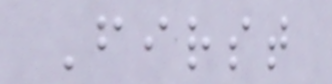First
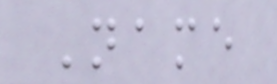Name
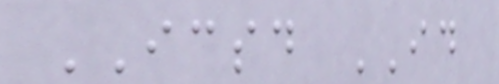ICSD ID
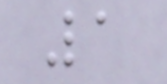1
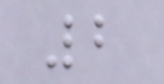2
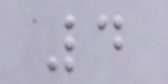4
